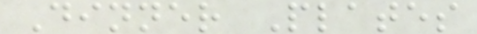Dinner Plates
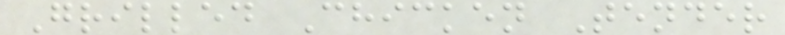Grilled Chicken Tender
